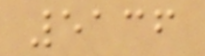5136
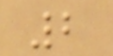2
